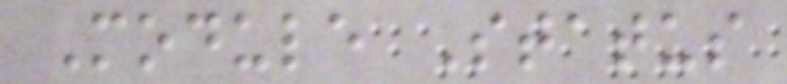Module Status
